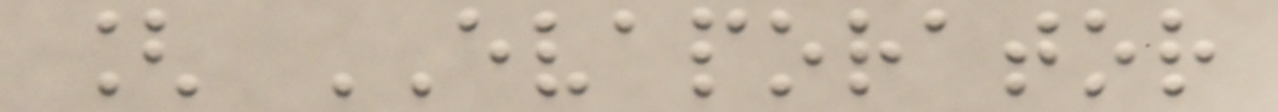[ EVAPORATOR
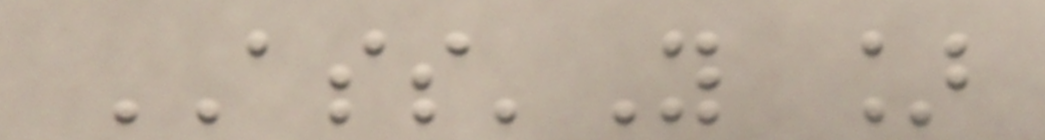ASS'Y ]
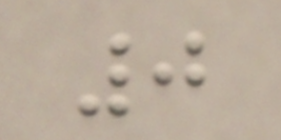0
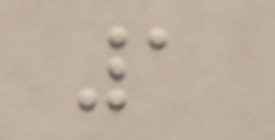1
